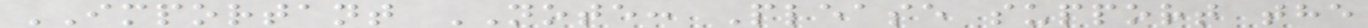IMPORTANT NOTE: Please support the
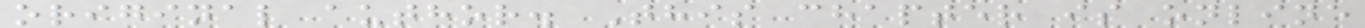original author. This chapter is online
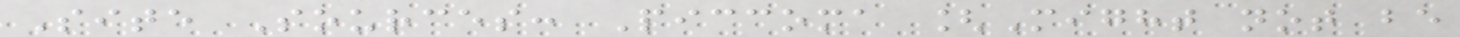Site Sources: Piccoma [Might not be
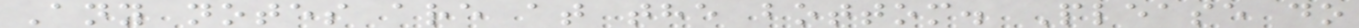Any notes are at the bottom. Please do
